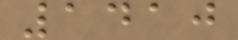1410
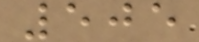505
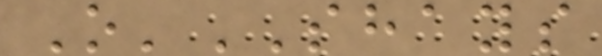O'SHAYS
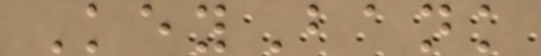KeyBank
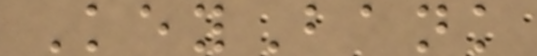KeyBank
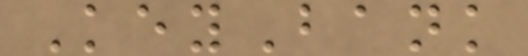KeyBank
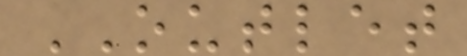OUTLET
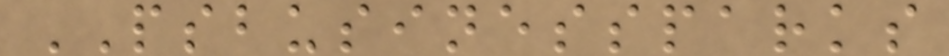PSBUSINESSPARKS
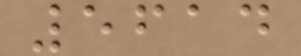5614
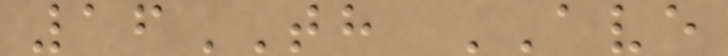16TH AVE
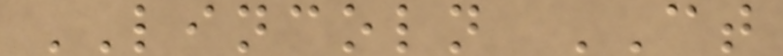LINCOLN CT
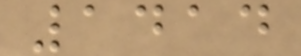1414
